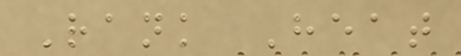Rank Heat
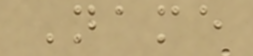Name
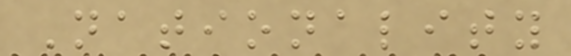Nationality
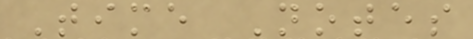Time Notes
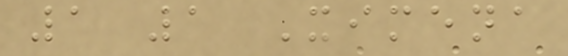1 1 Ximena
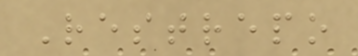Restrepo
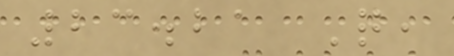23.21 Q,
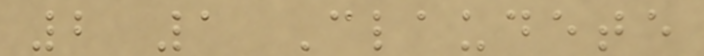2 1 Claudete
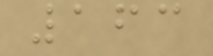163
